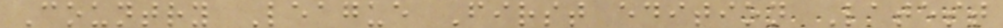Country League First edition Latest
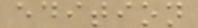edition
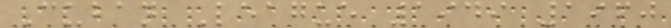Cuban League 1949 1960
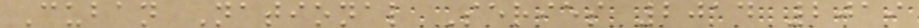Cuban National Series 2014 2019
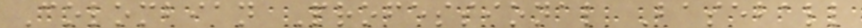Colombian Professional Baseball
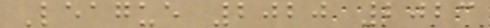League 2020 2023
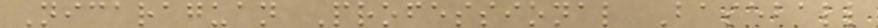Nicaraguan Professional Baseball
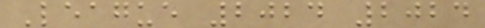League 2024 2024
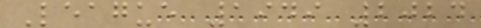League 1949 2024
